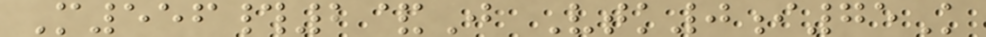M556#2&J Vtk0i75K
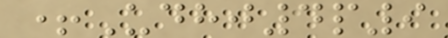+Udhj4p9
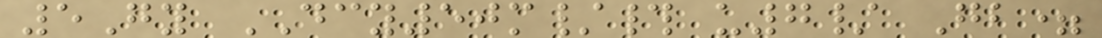5Gy DCY50m/# u7/ Gb=
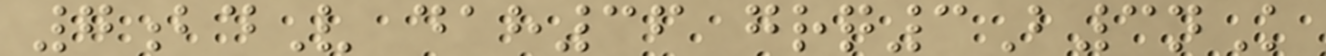7bdV dah36 grq3B3nK
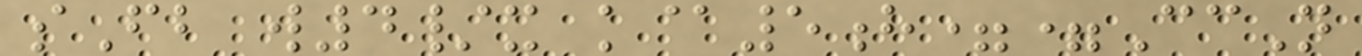sFb w4/x k@5h==CcN
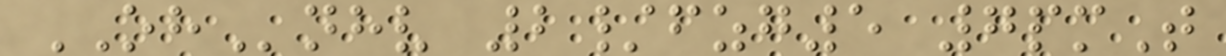OHnhv 2/fzg5 7pmT
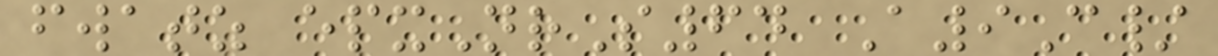fwatz epxNrS64 A9C/
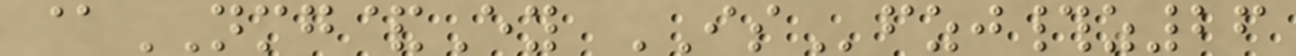@NMG&Ey ISfzj#z26
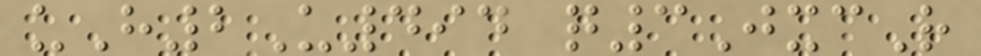uH2U494 q3JxcR
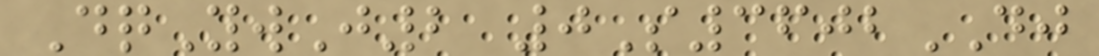DqYwJ2 0S3602DJ
